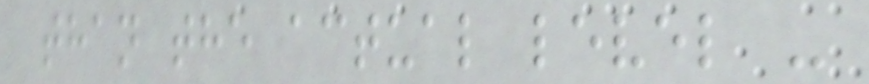than the actual level -
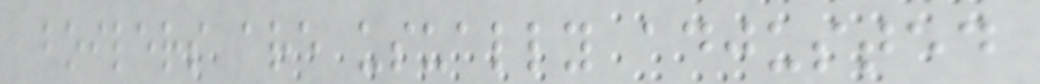boilers are usually adjusted
